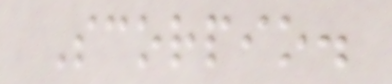Scorpio.
